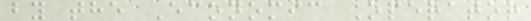by the Economic Operator
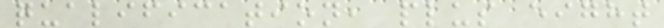qualification, plus eight
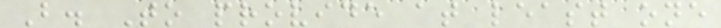B. To provide at least one
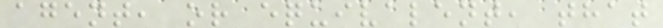agent, or equivalent, that
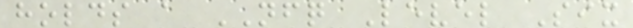holds a NFQ Level Six
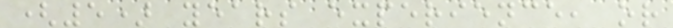(5) years experience, or
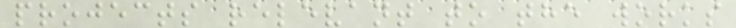projects relevant to the works
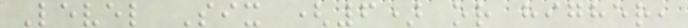Level Six (6) or higher,
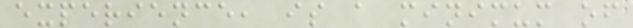experience, is a minimum of
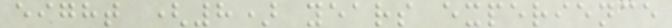eight (8) years experience
